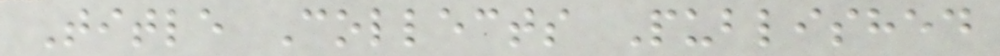Title Collects Published
